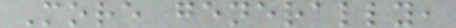More generally,
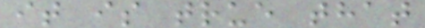it is true that
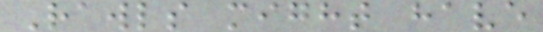Rawls might have
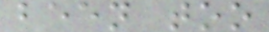been too
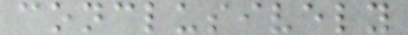conclusively
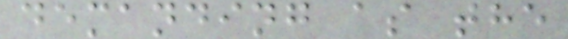demanding as the
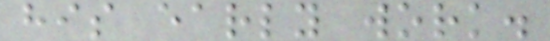his early work.
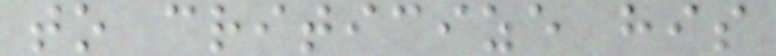to criticize his
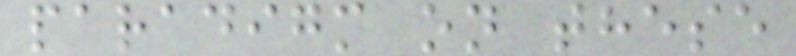paradigm on these
